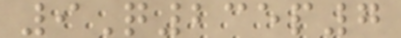9Q235p7
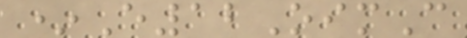*E12OimC
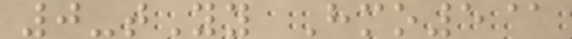0-tYy Hmo5@
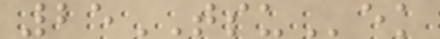25TSUek
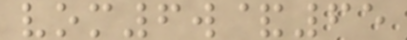vom6w&65
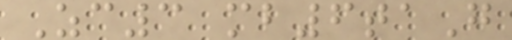Zc3 mb6taG
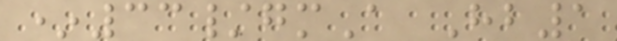*33/gmA Hb1
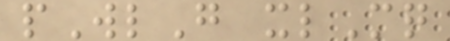pWlG xlMq
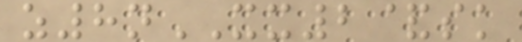z8nXX2&sk
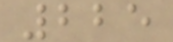225
